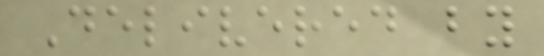Delivered by
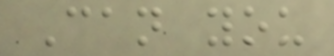Can you
